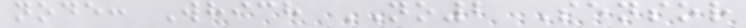node: Which NO2 Sensor
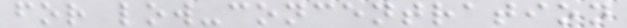for low-concentration
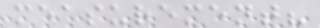measurement?
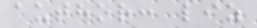author: liz
